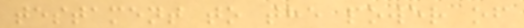testament to the power of
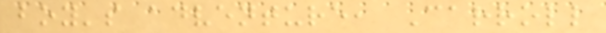boy's adventure, Carroll
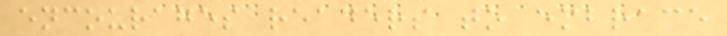encourages readers to embrace
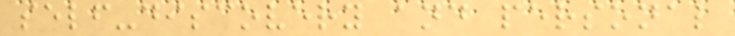self-discovery and personal
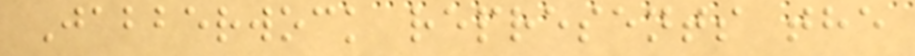Jabberwock represents the
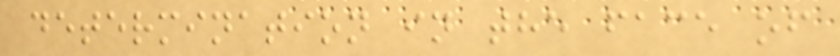determination in the face of
